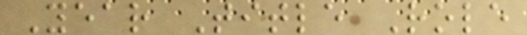Year Title Role
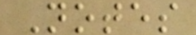Notes
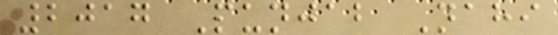2017 Punjab Nahi
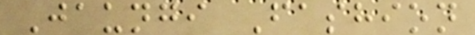Jaungi Fashion
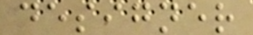designer
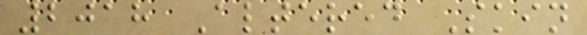2018 Altered Skin
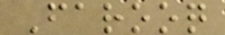Farooq
